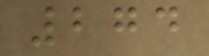274
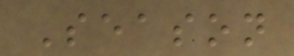Season
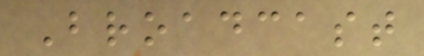Broadcast
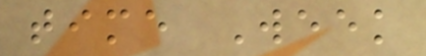time Week
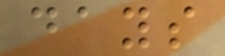days
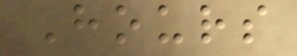Hours
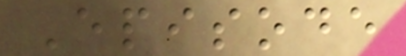Episode
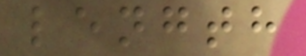length
